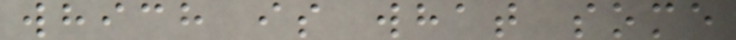which is what some
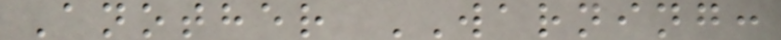Another WARNING:
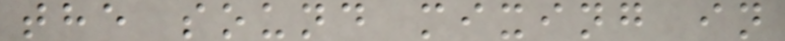the sound mixing in
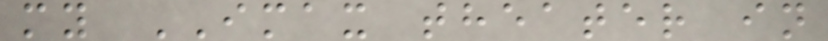my IMAX theater in
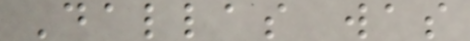Dallas was
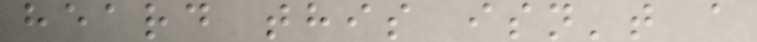heard this isn't a
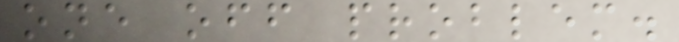one off problem.
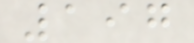197
